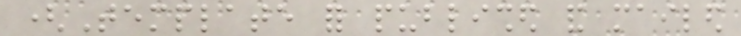(Template for published and mailed
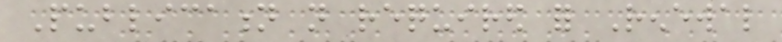Publication not required for Renewal
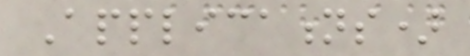Applications)
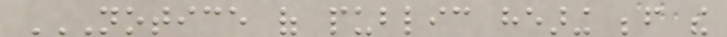NOTICE OF PUBLIC HEARING BEFORE THE
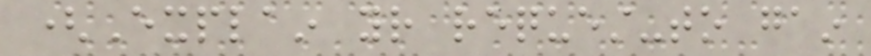(Explain your request-to gain
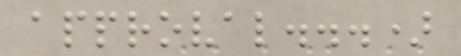approval...)
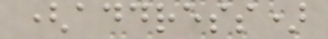(address)
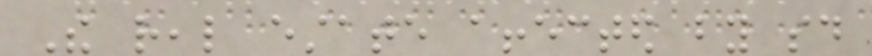The real estate affected by said
